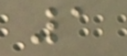1
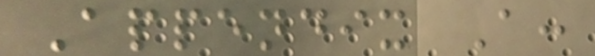Appendix A:
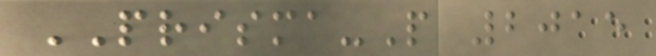PRISMA-P 2015
